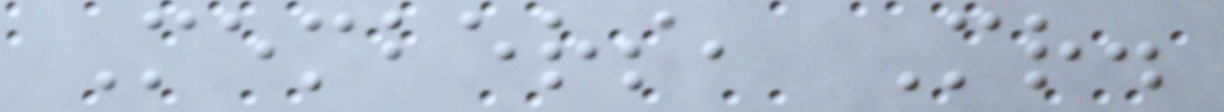Members, Mr.
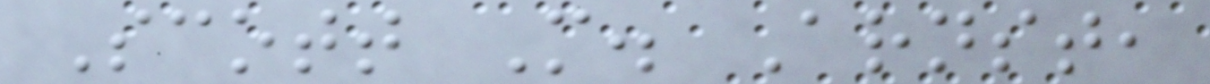Scott M. Arnst,
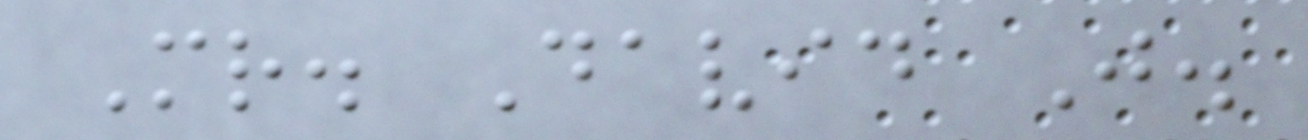Mr. David J.
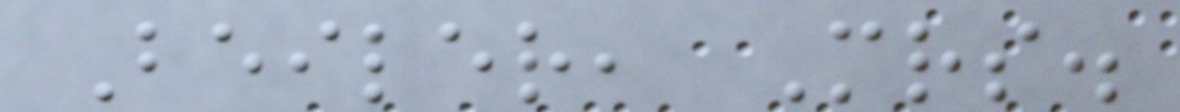Beiler, Mrs.
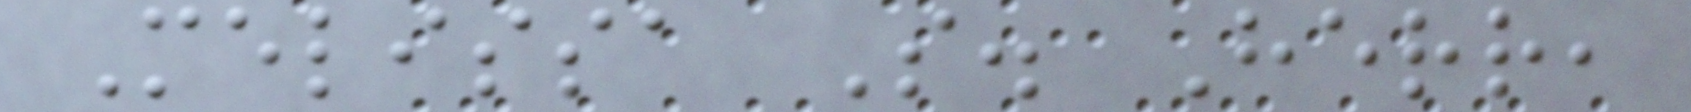Melissa S. Herr,
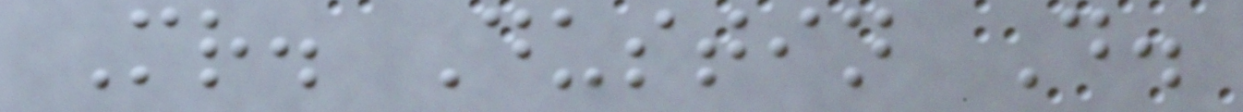Mr. Dustin D.
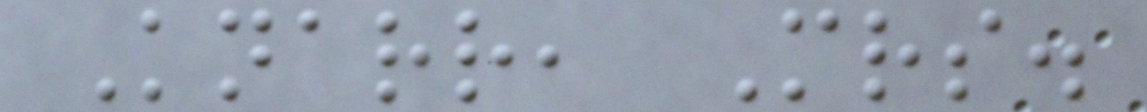Knarr, Mrs.
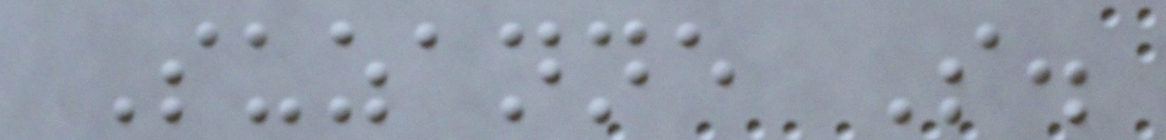Suzanne S.
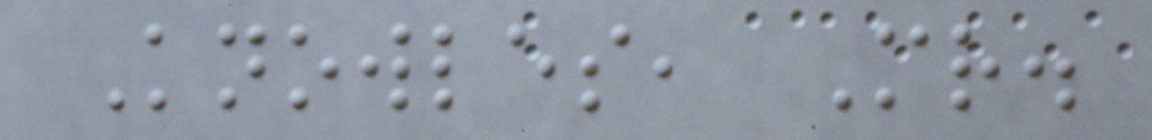Knowles, Mr.
